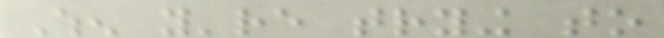When you're trying to
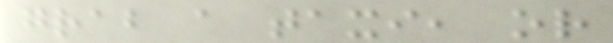grab a taxi, or
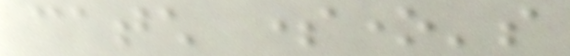catch someone's
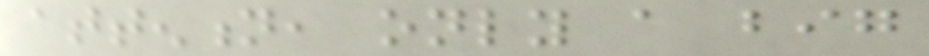attention, only a big
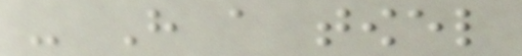- Have a towel
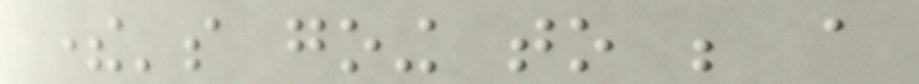there's going to be a
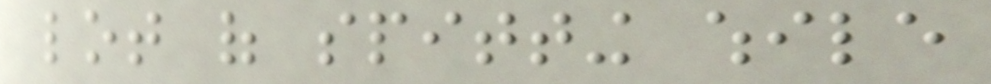lot of spitting while
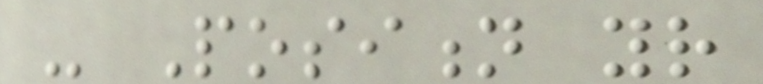- Position your
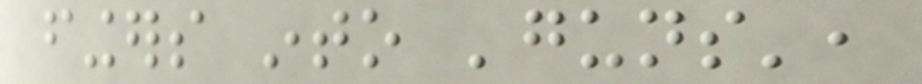fingers into 'guns',
